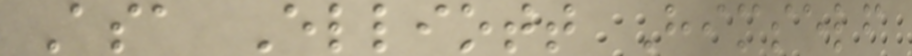Asa Elliott Himself
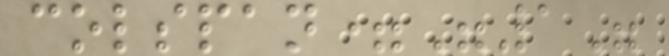colspan="1"
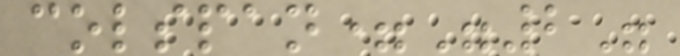colspan="2"
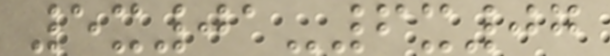5x01-6x07
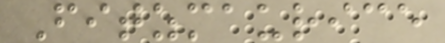Fitzmaurice
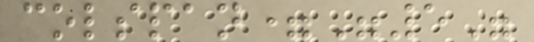colspan="5"
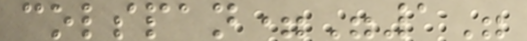colspan="1"
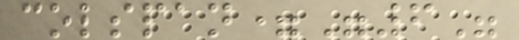colspan="6"
